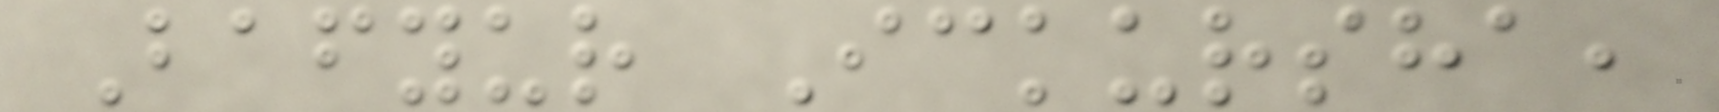Bafyur Ickursha,
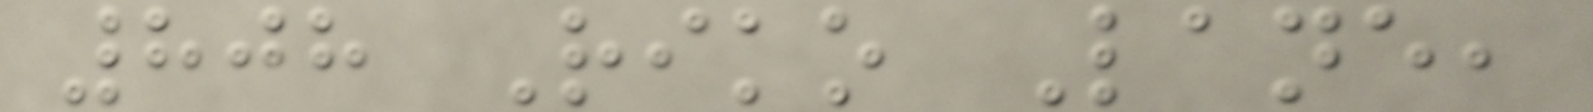808 Riko Lane,
